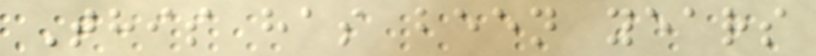This has been years
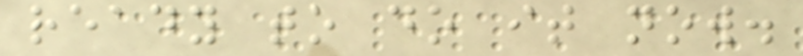ready to do it now.
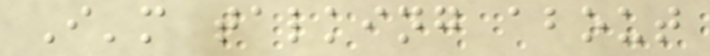I'm talking about
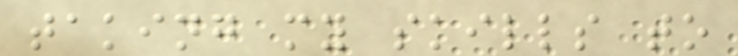taking my skills to
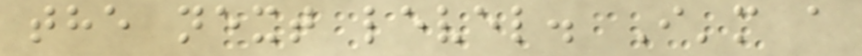the next level. I'm a
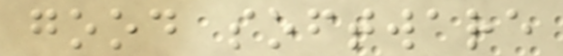good software
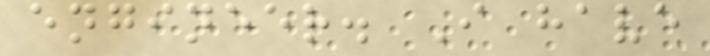engineer. I have
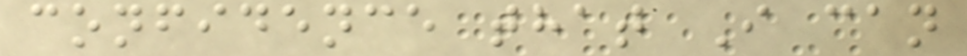confidence that I can
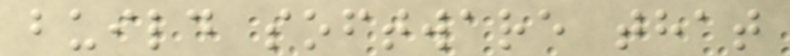build software that
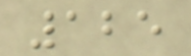125
